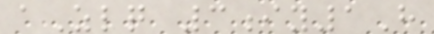aZlq 3iy1H
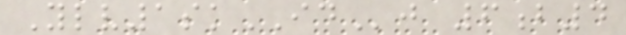Ylv1skIDj 6b4
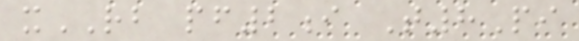xRB pf2i T8Pi
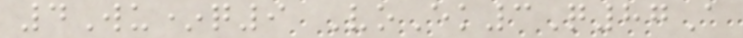4Wu*q9 VoEk3Q87A
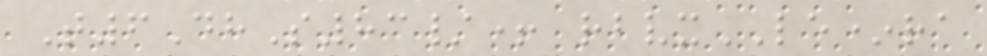T6DhS83/+ rbvxLE*ra
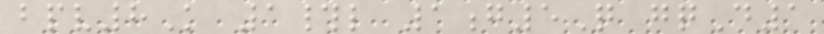bpv8K 1#l 1g5Q gqD1
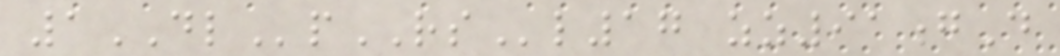1DLpRSl17 zz91gD
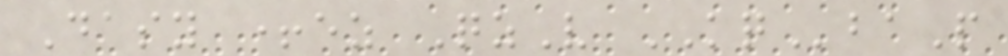Dasy +ez QzV KQbaP
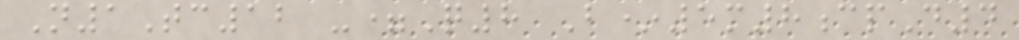N1Tc12 -=Q8 B*5m8cpD4
